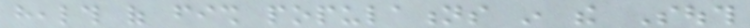health of fish populations in the South
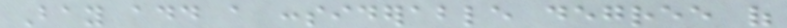Bay add a considerable degree of
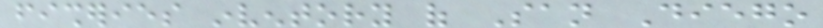fisheries inventory of San Diego
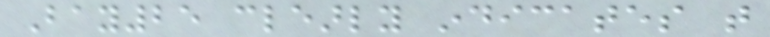Bay25 clearly indicates that
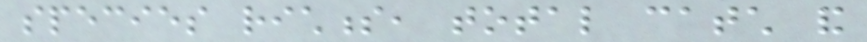species richness, total catch and
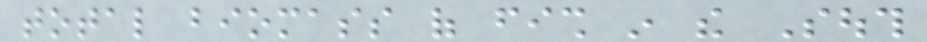total biomass of fish in the South
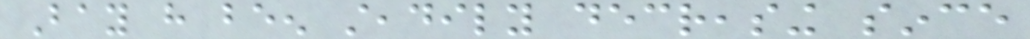Bay have been steadily decreasing since
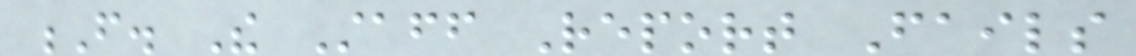F. The Staff Report Fails
